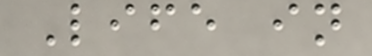Life in
